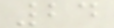24
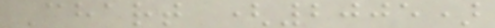Chart (2005)
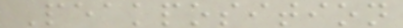Peakposition
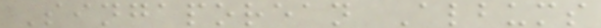Singaporean Albums
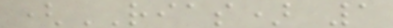(RIAS) 1
